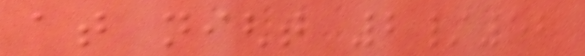at night 2/52
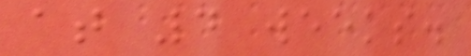at 4 weeks.
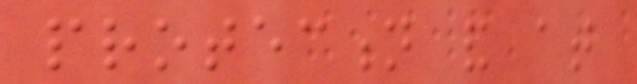protection and at
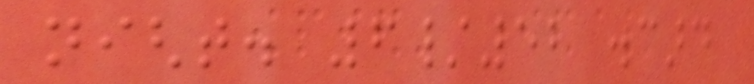night. 6/52 discard
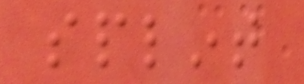splint
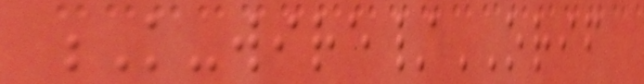K-wire/ORIF
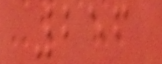256
